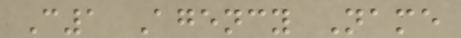C1 Agency Name
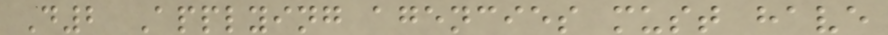D2 Applying agencies must have
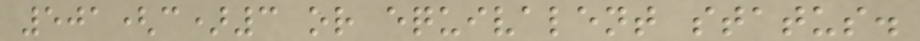501(c)3 or equivalent status.
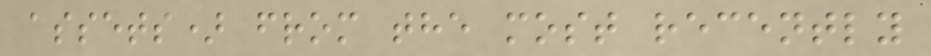assets) from the most recently
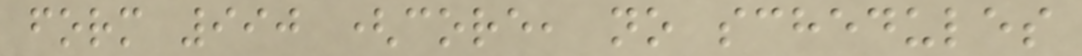form 990 (core, no schedules
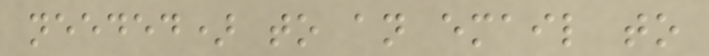needed) to an email to
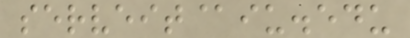serveit@iu.edu
